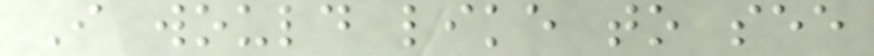I would like to see
